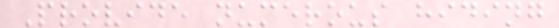Provide numerous hiding
